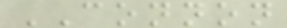CONNON
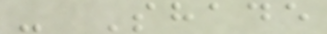- Shade
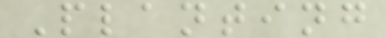Planting
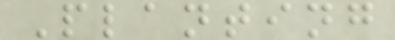Planting
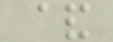&
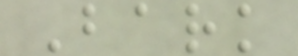Bark
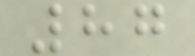87
